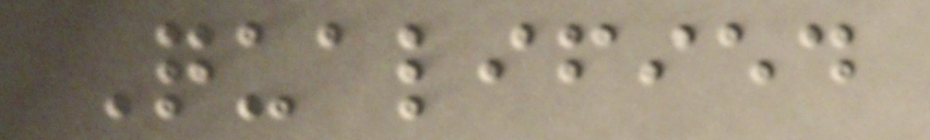Qualified
